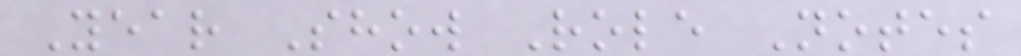Year Show Role Notes
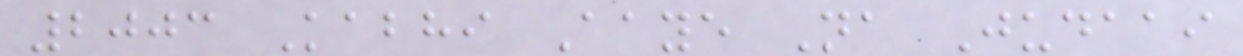2003 Kabhi Aaye Na Judaai
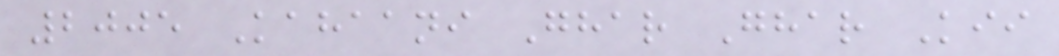2005 Kahaani Ghar Ghar Kii
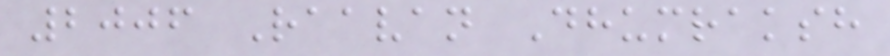2006 Raavan Dhumraksh
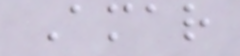Amar
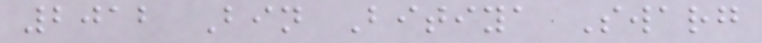2012 Bin Bitiya Swarg
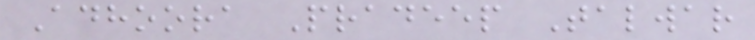Adhoora Pradeep Talwar
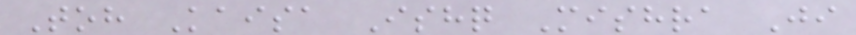Toh Kaisa Ishq Mishra Ji
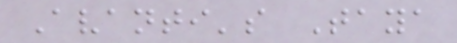Avanti's Taya
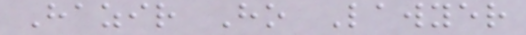Hazir Ho Lawyer
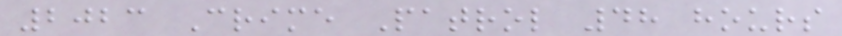2023 Crime Patrol 48 hours
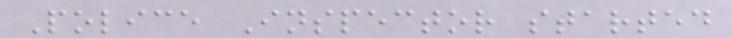Police Inspector started
